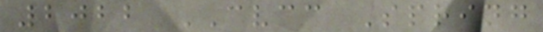2022 CVCC Spring
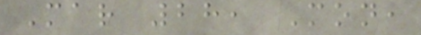Mar 28, Mon,
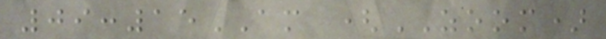09:15AM (ZOOM)
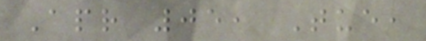Apr 05, Tue,
